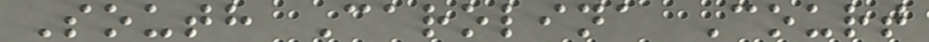South Carolina Court
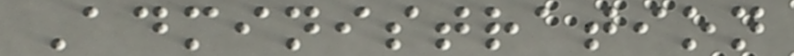Administration
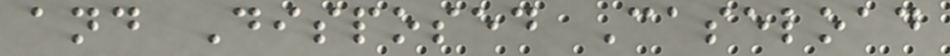and Disposed Caseload
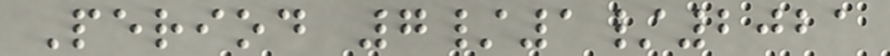Period 7/1/2021
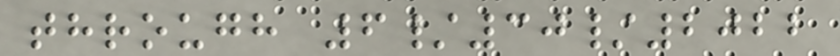through 6/30/2022
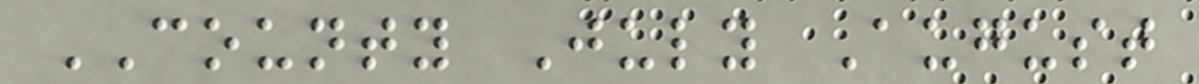COUNTY July August
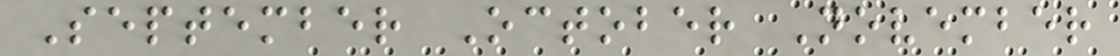September October November
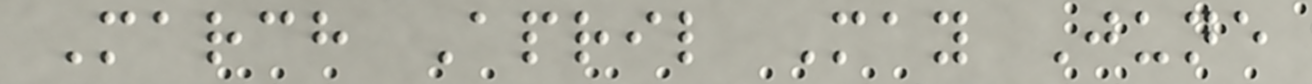March April May June
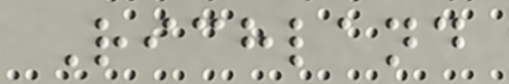Richland
